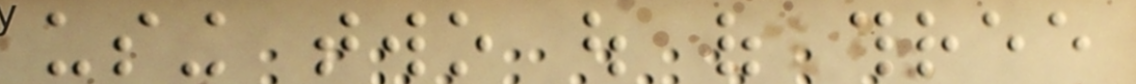using two out of three
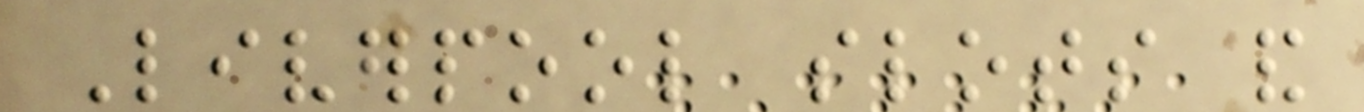Liverpool slots and
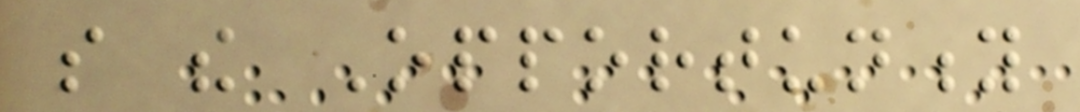so the Opportunity
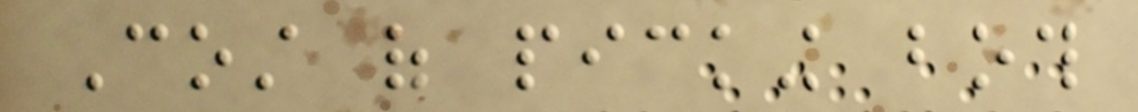Cost of picking both
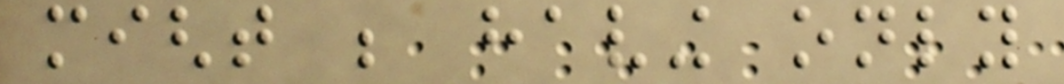might be having only
